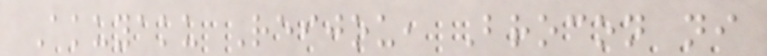Akuyaku Reijou, Brocon ni
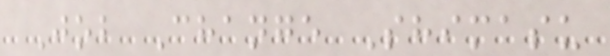Job Change Shimasu
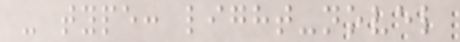- type: light-novel
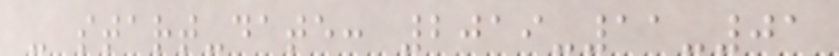- start-date: 2019-11-01
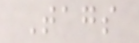Tags
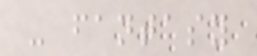- fantasy
